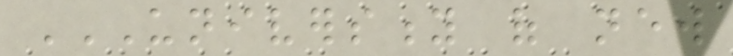UNIVERSITY OF NEW
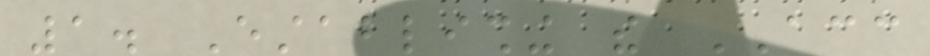1. Establishing the ACC
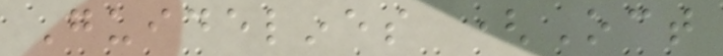Guidelines (Oct
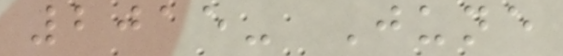2015- June
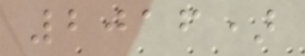2016)
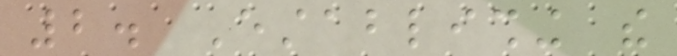2. Establishing the
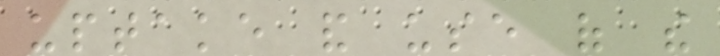uptake and use of the
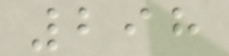298
